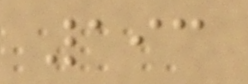193
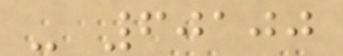- 60100
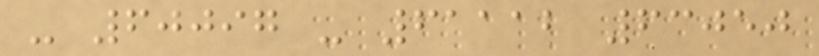- 60097 - 61112 63050
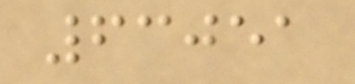63051
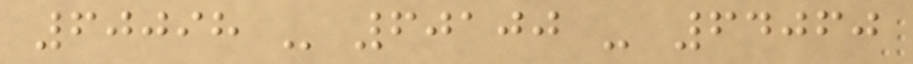60098 - 60100 - 64060
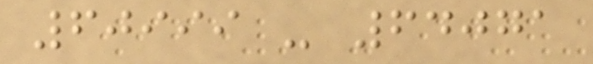60999 - 64071
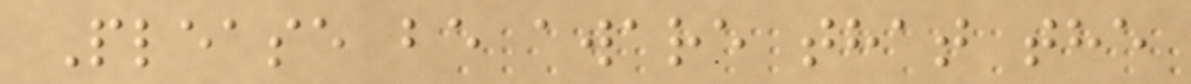Please be aware that the
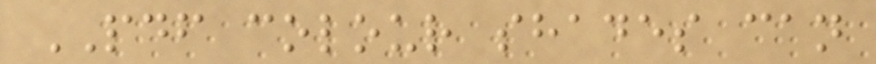PDF colour shades can
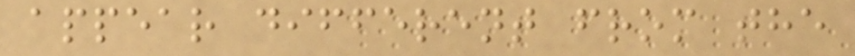appear different from the
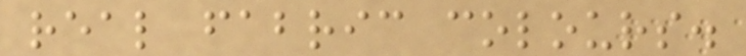real fabric colours.
